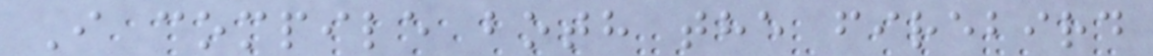I compile both the firebird
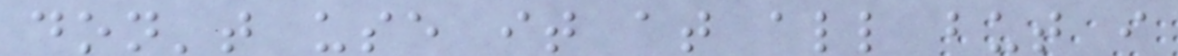don't use it at all but i
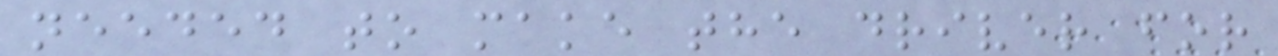needed to make the driver for
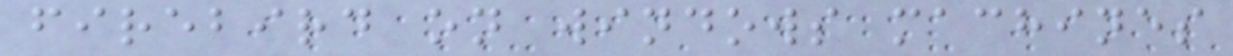firebird on windows machines
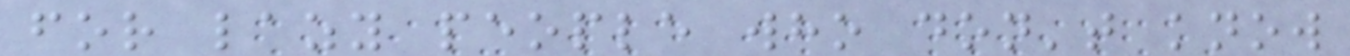for lazy people who don't know
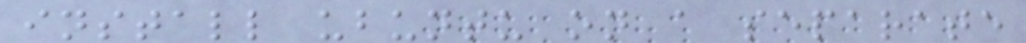install ubuntu on a separate
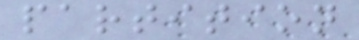partition
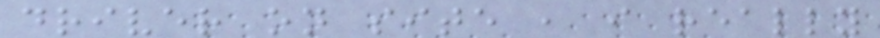driver on site , i really
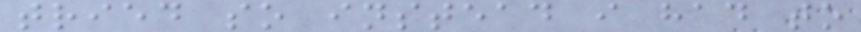tried so instead i had to
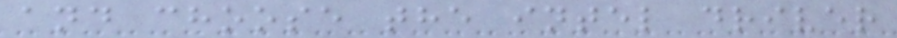and choose the intel driver
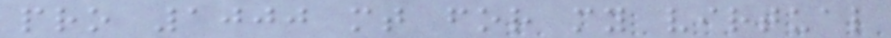pro 1000 mt for my virtual
